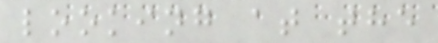looking at the
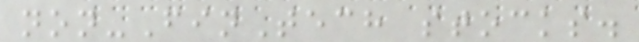non-FinTech stocks.
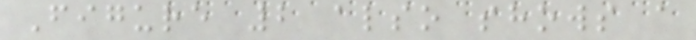Figure 2 also shows a
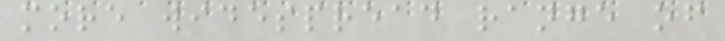more widespread range of
